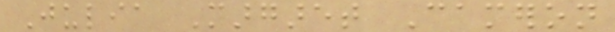Julia Margaret Cameron
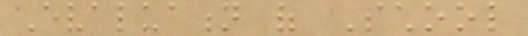Evaluation of School
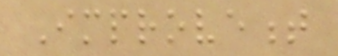Improvement
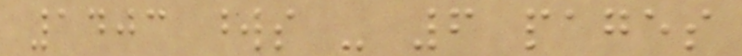1403 words - 6 pages
